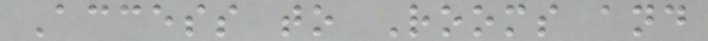Access to Rooms and
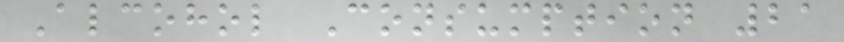Alcohol Consumption 21
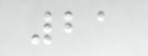21
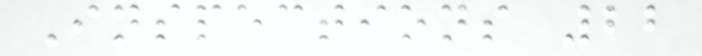Inspections 22
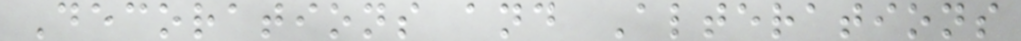Decorations and Alterations
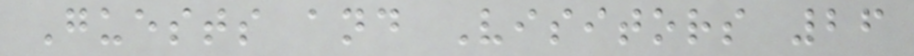Guests and Visitors 26
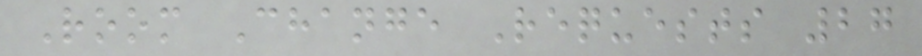Room Change Requests 27
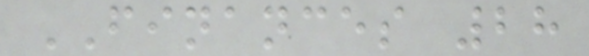FINANCES 28
